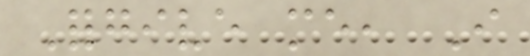Forgive me, I
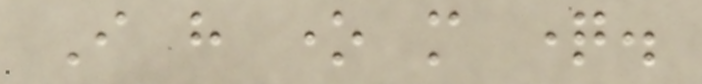I have one more question.
